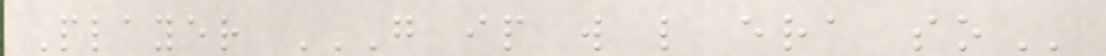Player G IP W L ERA SO
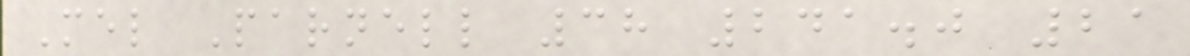Mel Parnell 38 241.0 21
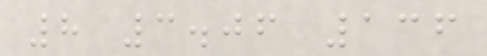8 3.06 136
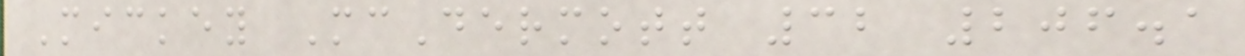Mickey McDermott 32 206.1
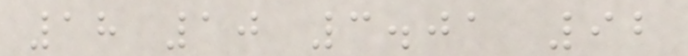18 10 3.01 92
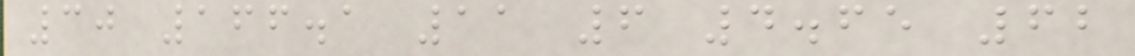30 166.1 11 6 4.65 62
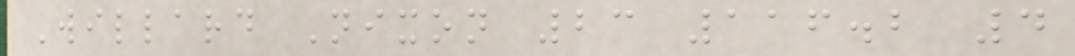Willard Nixon 23 116.2 4
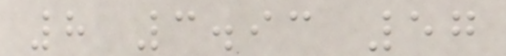8 3.93 57
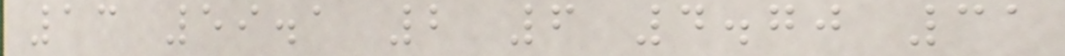13 59.1 2 6 4.70 31
